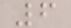6
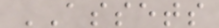ASSETS
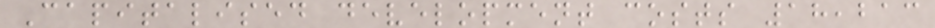Capitalised development costs 18,213
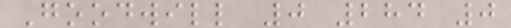Goodwill 0 284 0
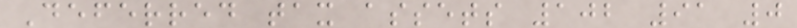Deferred tax assets 102 91 0
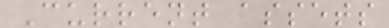Current assets
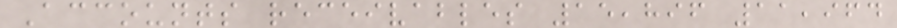Accounts receivables 15,896 11,964
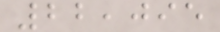22,095
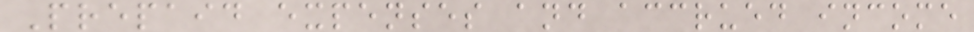Prepaid expenses and accrued income
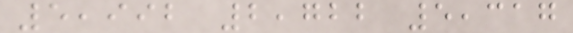5,992 2,722 5,317
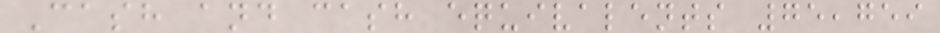Cash and cash equivalents 75,759
